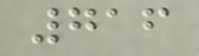716
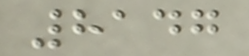8147
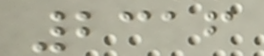2316
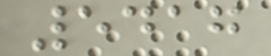5417
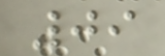09
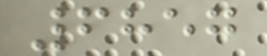6857
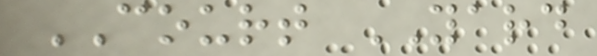COURT YARD
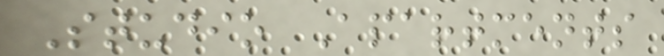Studio Apartments
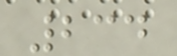234
